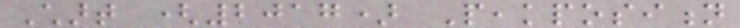Chart (2017) Peakposition
